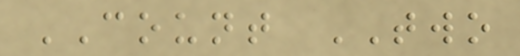COUNT TWO
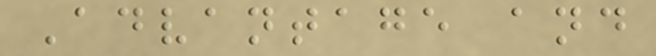Advantage and
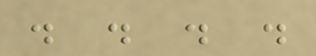. . . .
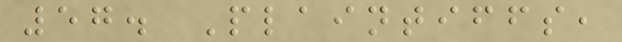57. Plaintiffs,
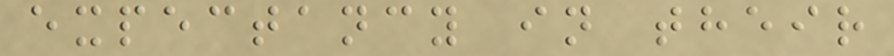expectancy in their
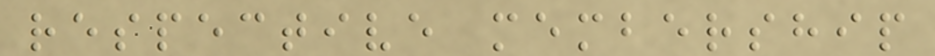respective membership
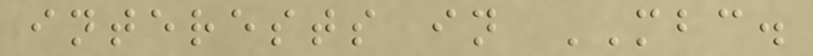interests in MBC.
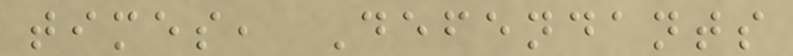times, Defendants
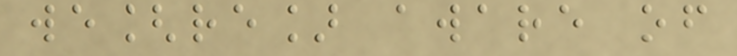we[re] aware of
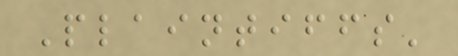Plaintiffs'
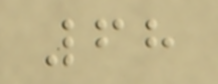68
